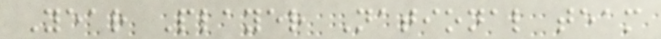Year Player National team
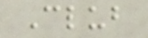Club
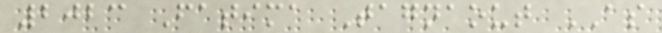2023 Fatima Tagnaout AS
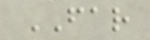FAR
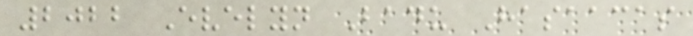2022 Evelyn Badu Hasaacas
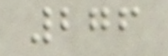276
